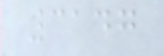3147
